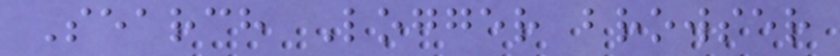Search Logger browser
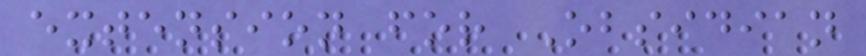extension for Obsidian
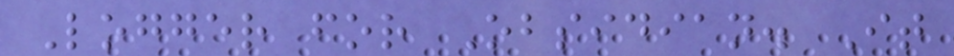Logger for Obsidian. It
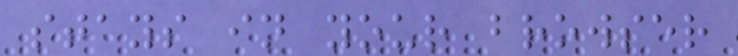stays in your browser
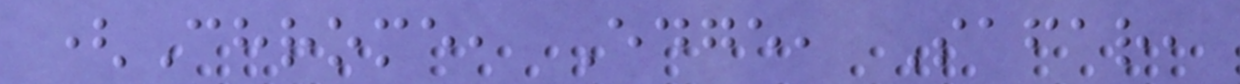(Chrome, Edge, Safar,
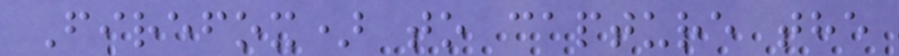Firefox) to capture the
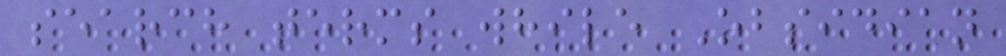search terms while Obsidian
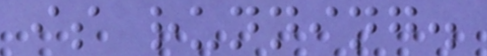is running.
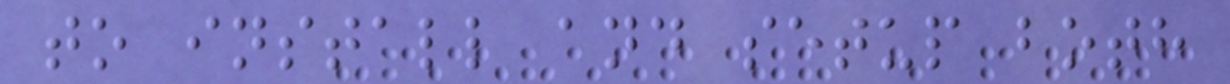to install and setup both
